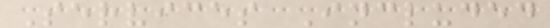Services Included
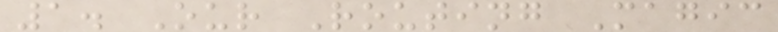1. Our Routing Magic
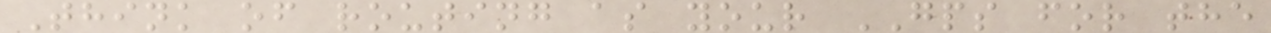Think of routing as your GPS for the
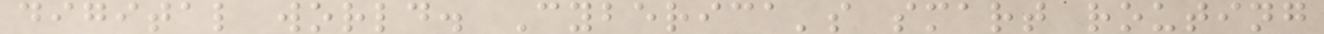digital world. Cyberica's smart routing
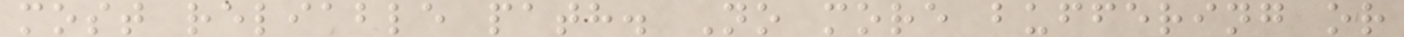most reliable path. No more buffering or
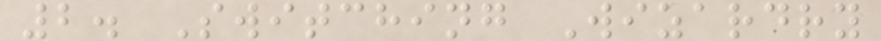2. Switching Wizardry
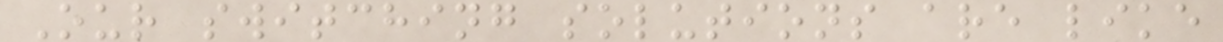Our switching solutions are like
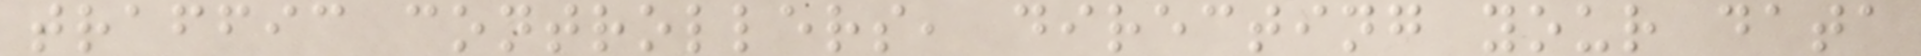traffic controllers, directing your data
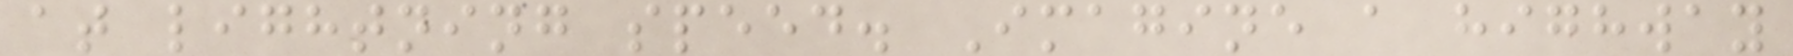at lightning speed. Imagine a highway
